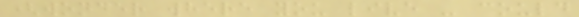(wonder where you live - could
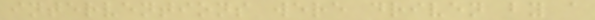interventions were driven by a
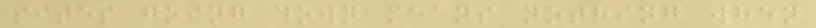sites going down means nothing when
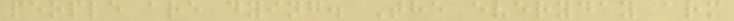people are dying. The everyday arm
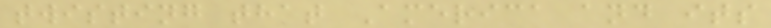twisting that America and its
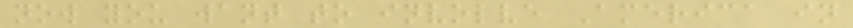now you want to involve America in
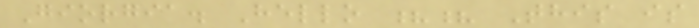Giorgia. Hello ?? This is
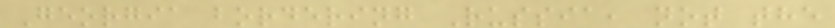Georgia bordering Russia, not the
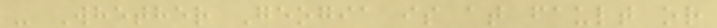- Whether Geogia is at fault or
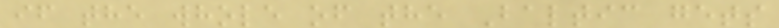if the whole of the Baltic gets
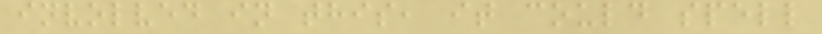involved in this, it could spell
